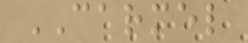CARMEL
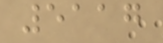5117
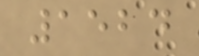1524
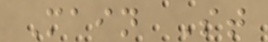Main St
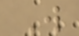W
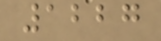1227
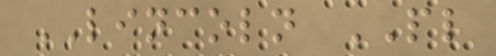LINCOLN PL
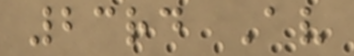23rd Av
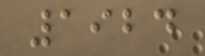1924
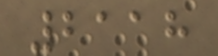2118
